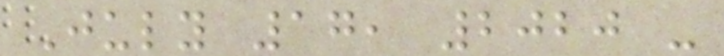July 17, 2020 -
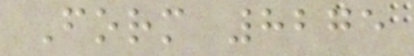Form 8275
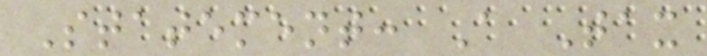Statement: A Tax
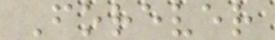Forever
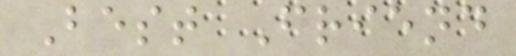Best Friend
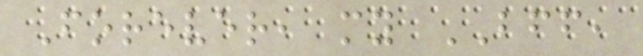Forever, my BFF,
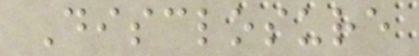Disclosure
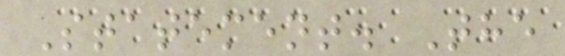Statement. The
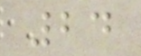24
